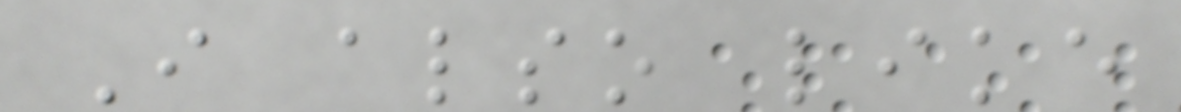I also like
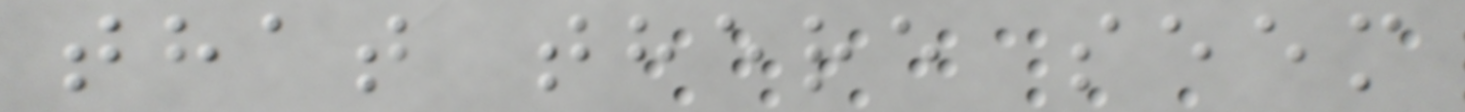that there seem
